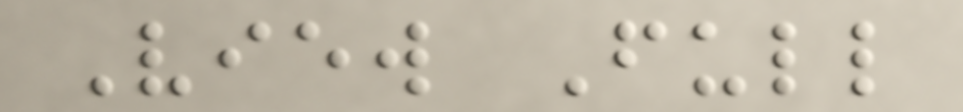View Full
